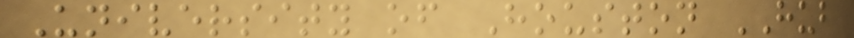University of Houston HUB
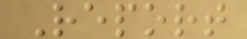Report
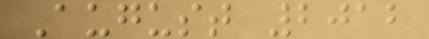August 2012
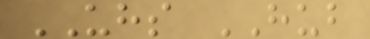UHS HUB
